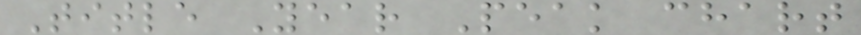Title Year Peak chart
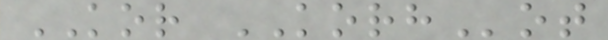KOR KORHot
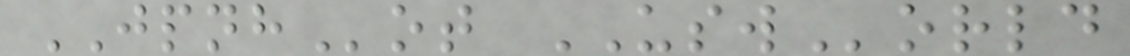JPNHot USWorld
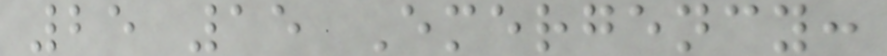25 15 Emergency:
